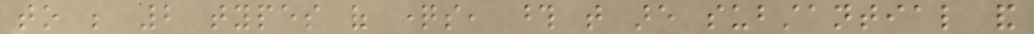to be 2 types of questions, those that are substantial and
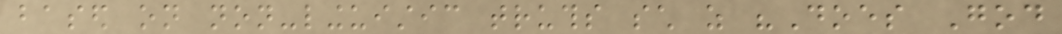based on non-linguistic truths such as "Does God
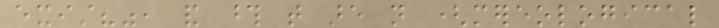exist?", and those that are not (mereological
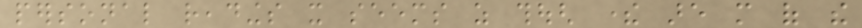personal readings it seems as though there are more of the
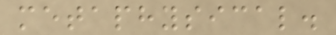metaphysical.
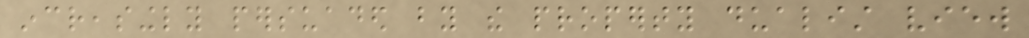increasingly persuaded by the property dualist view
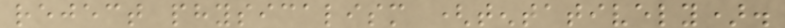reject physicalism (tentatively).
